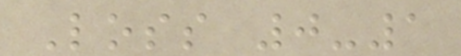Loss 0-1
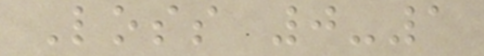Loss 0-1
